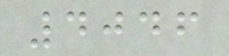4046
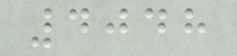4048
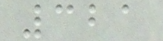321
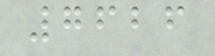7626
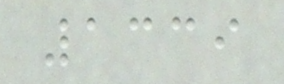1339
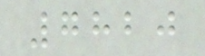7820
